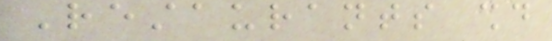Restaurants should
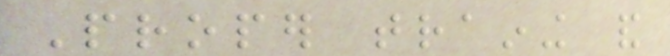Proper training and
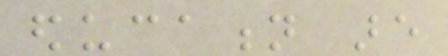education are
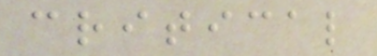critical
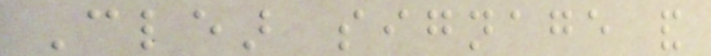Clear signage and
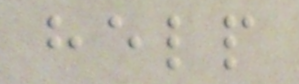help
